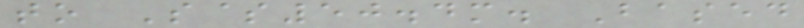to S$50.4m. Based
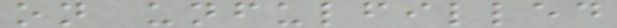on unfulfilled
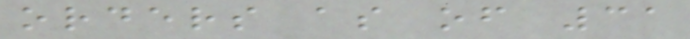orders as of 31
